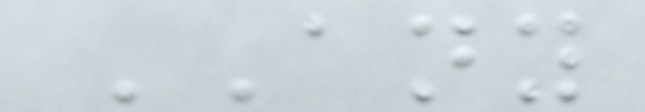ANY
